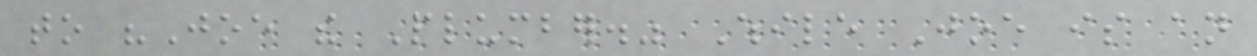to "Joe the Plumber." While Joe is an
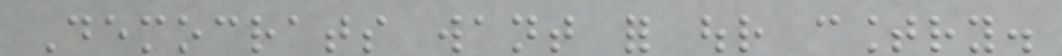Democrats want for our country.
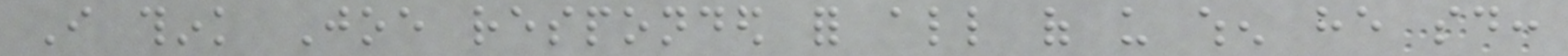I think Joe responded for all of us when he said:
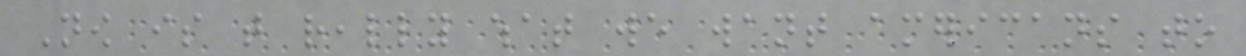Now is that really what we want americans to
